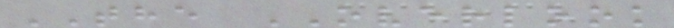THE OVERLOOK
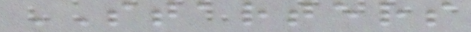STARTERS
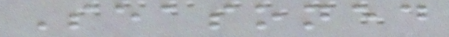Seasoned
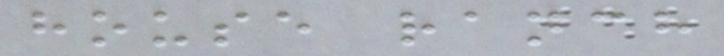house ranch
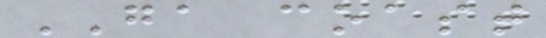GA coast
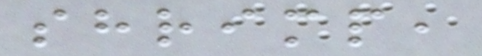shrimp,
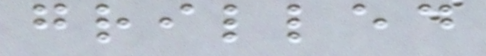grilled
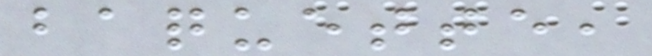baquette,
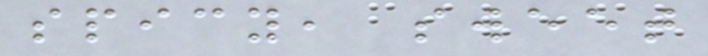spicy, sweet
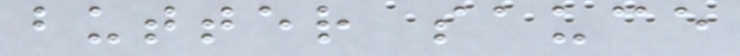butter sauce
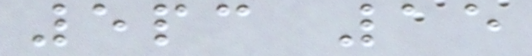5pc 15
